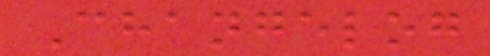Changelog
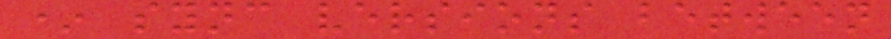* sync versions between
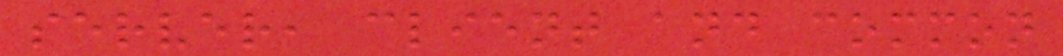server, client and common
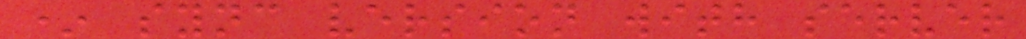* sync version with server
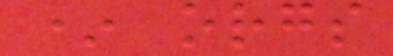* orgs
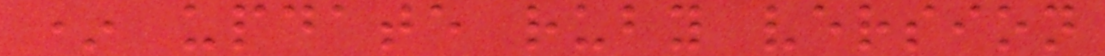* update ruby version
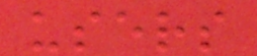users
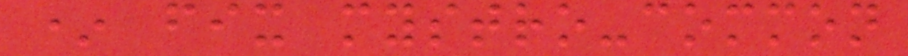* fix mystro-common
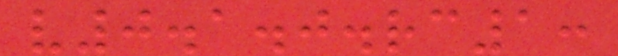v0.1.0.rc1:
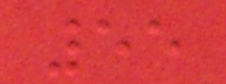55
